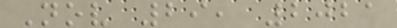Nov 29, 2021
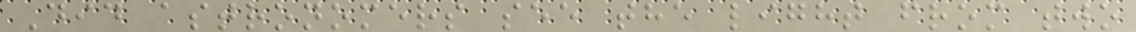Did astronomers see the light from two
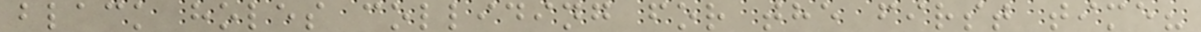black holes colliding for the first time?
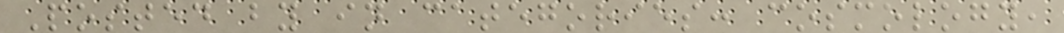Posted by in categories: cosmology,
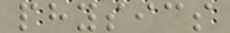physics
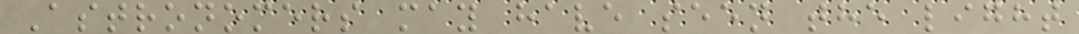Astronomers may have seen the light
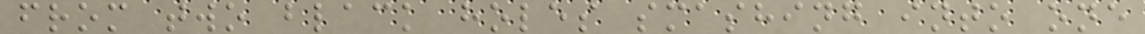from two black holes smashing into one
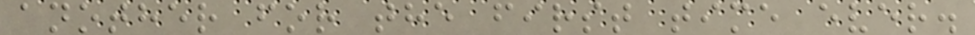another for the first time ever.
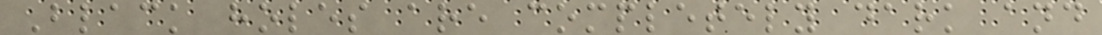Black holes are completely dark and
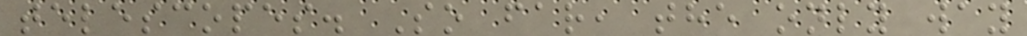telescopes. So far, the only way
